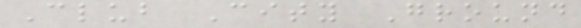Club City Ground
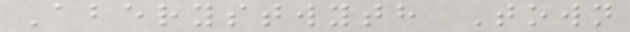Aberystwyth Town
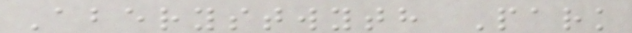Aberystwyth Park
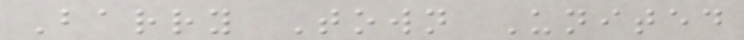Barry Town United
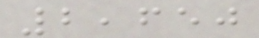2,650
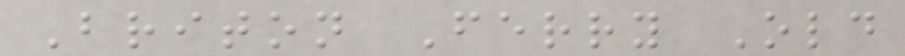Briton Ferry Old
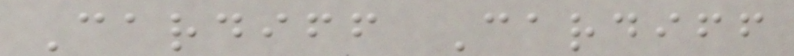Cardiff Cardiff
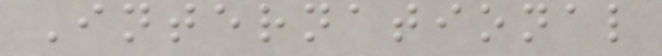International
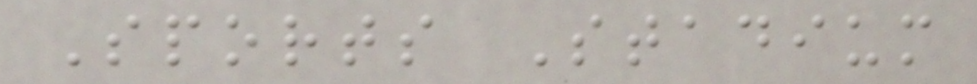Sports Stadium
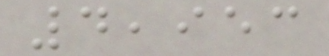4,953
